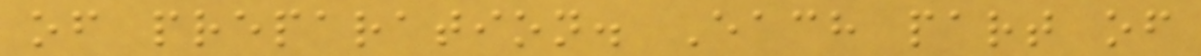of preparation. Each part of
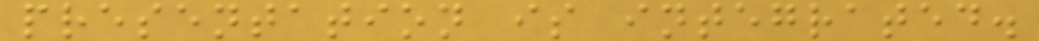presentation is integrated.
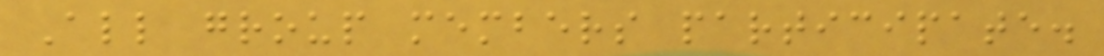All group members participate.
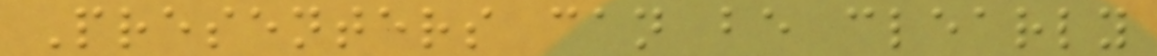Presenters can be clearly
